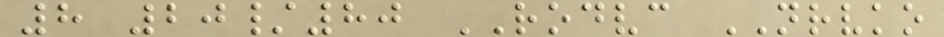8 20/80 RODVC NRVKO
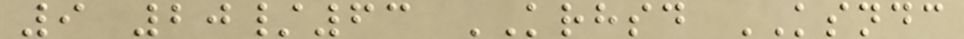9 20/63 KRHSD KSNDC
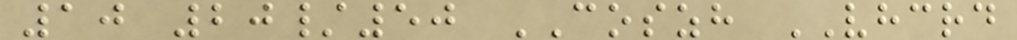10 20/50 COSZH VHCRD
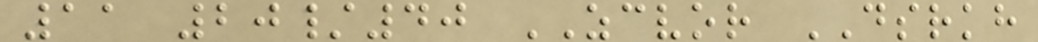11 20/40 ZCVOR DSRKH
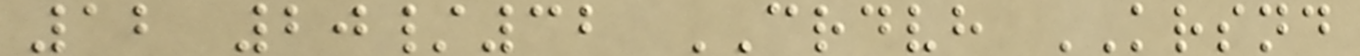12 20/32 CRDVH KRSND
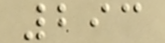293
